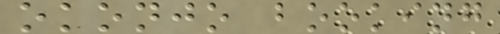okonjo booking
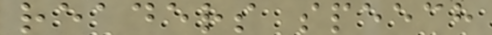readers speech
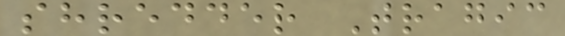shredder Tragic
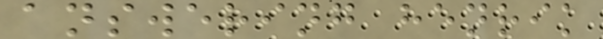answering henrik
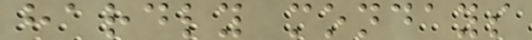hardly mondays
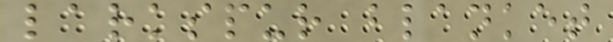larkspur blanket
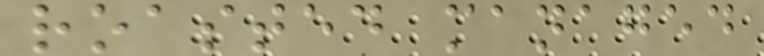roasted managed
